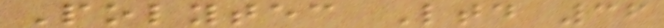Polytec Ltd 36
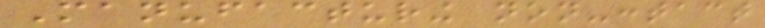Manufacturing non-contact
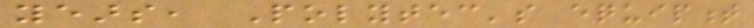years, Polytec's equipment
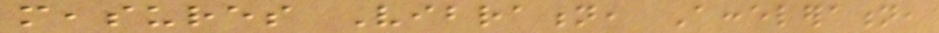measures Vibration, Acceleration,
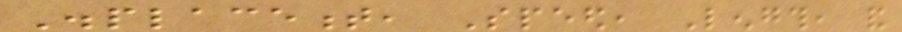Displacement, Speed, Length, and
